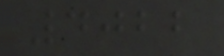4022
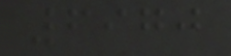6970
